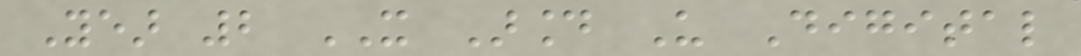Year 2 IT Around Us Digital
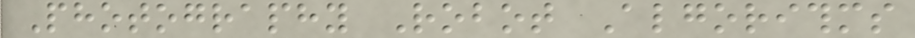Photography Robot Algorithms
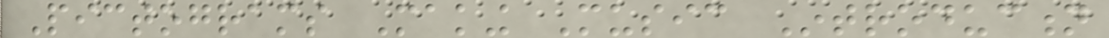Pictograms Making Music Introduction
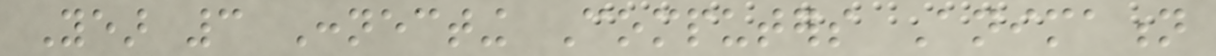Year 3 Connecting Computers Animation
